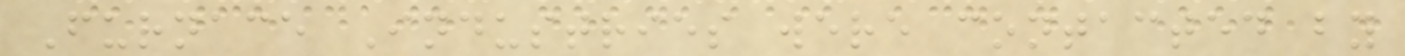Furnace Industries were contacted by
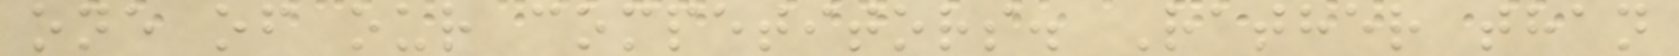one of our competitors. Rather than
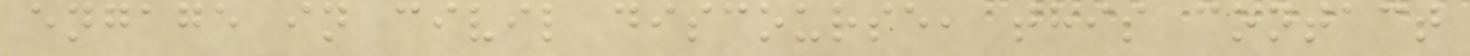engage in civil discourse, this contact
